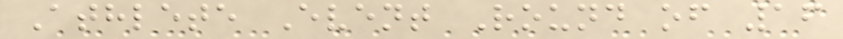Athlete Event Round of 16
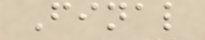Final
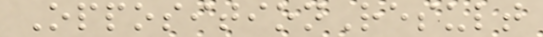OppositionResult
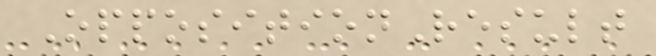OppositionResult
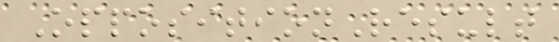OppositionResult
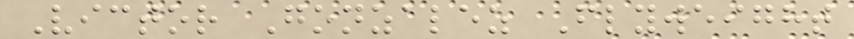Victor Gonzalez Flyweight
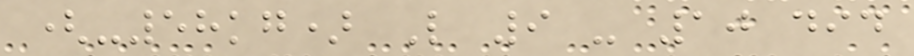(-58kg) L 9 - 10 did
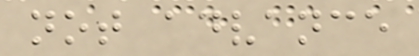not advance
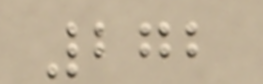272
